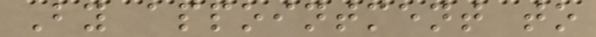By appointment to
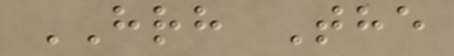HRH The
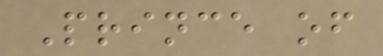Prince of
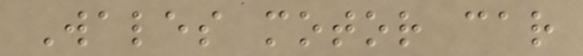Wales motor car
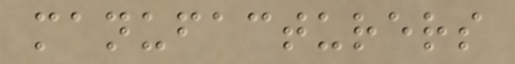manufacturers
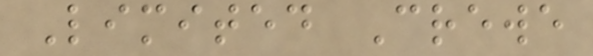Limited Crewe
